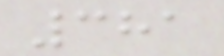381
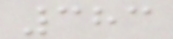383
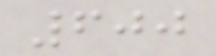600
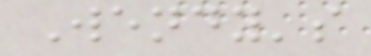Wendy's
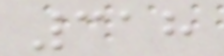318
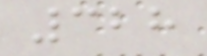328
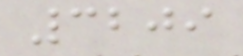3209
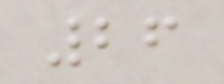26
